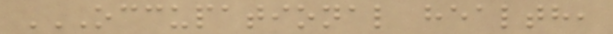OCCUPATIONAL HEALTH,
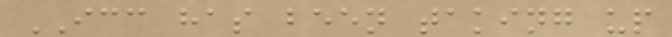ICC has been taking up
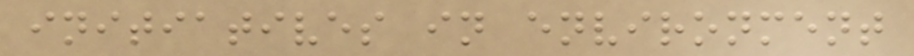initiatives in environment
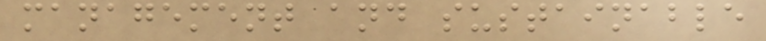management and sustainable
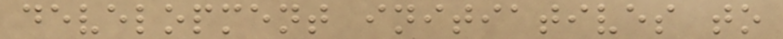development initiatives to
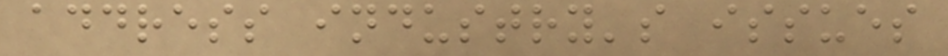address industry's issues
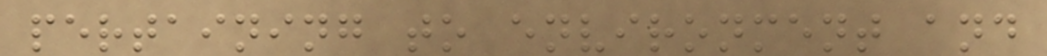pertaining to environment and
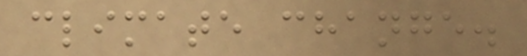climate change.
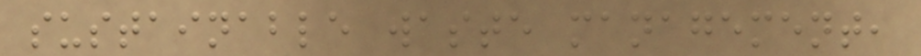sustainable waste management,
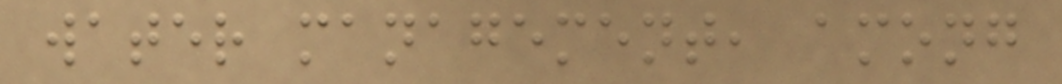water management, among
